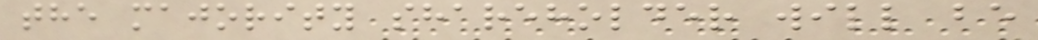the majority shareholder will be
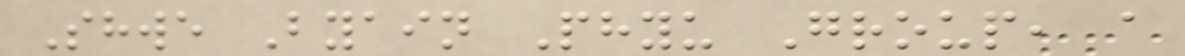Shwe Byain Phyu Group, a
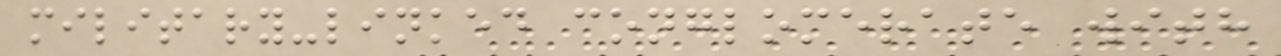military-linked conglomerate with
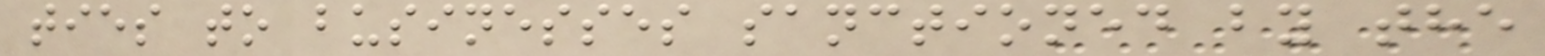ties to businesses sanctioned by the
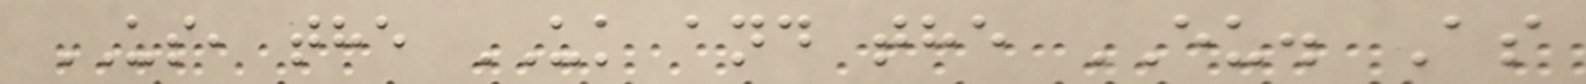US, the UK and the EU. As
